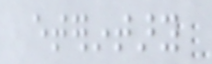eterintary
